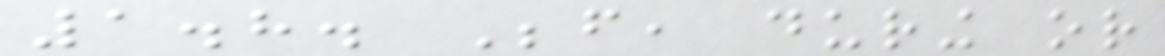1.8. Before, during or
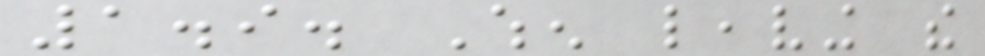1.9. When leaving the
